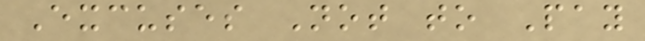Excuses Not to Pay
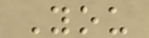You
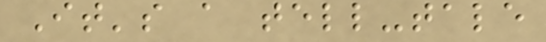It's a tell-tale
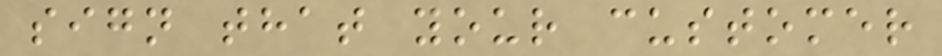sign that your customer
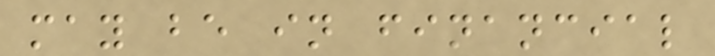may be in financial
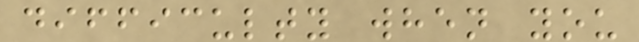difficulty when you
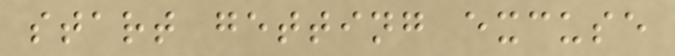start getting excuse
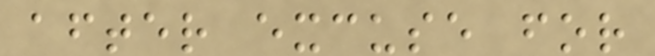after excuse for
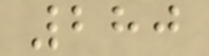280
